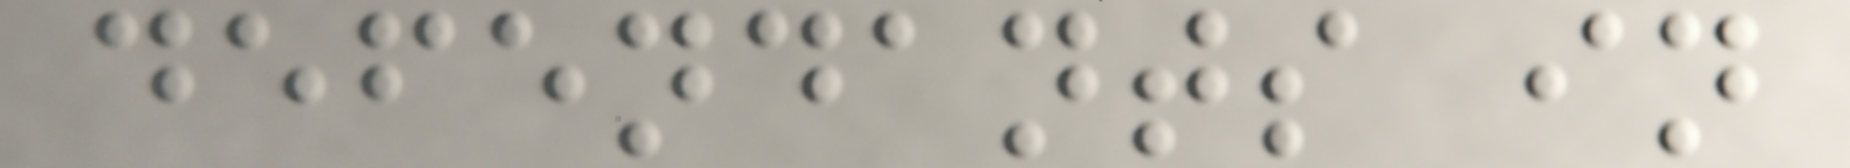defendants in
